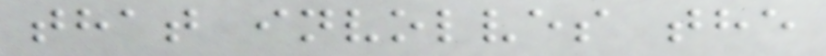that involves the
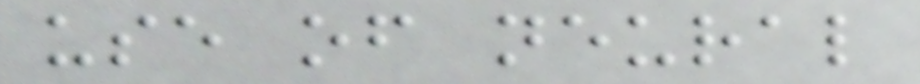use of neural
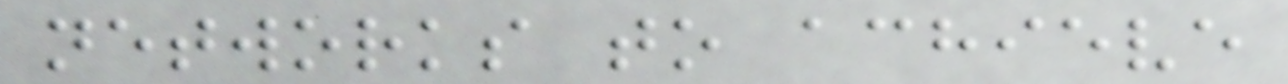networks to achieve
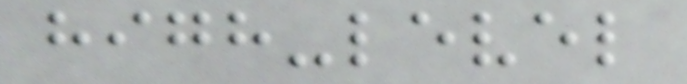high-level
